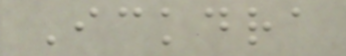Ickdra
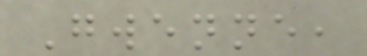Gwenne,
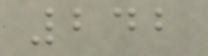242
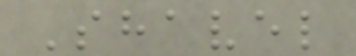Shavel
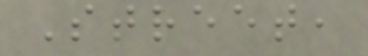Street,
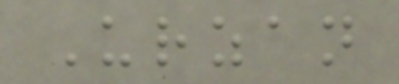Urzan
